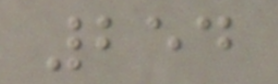254
